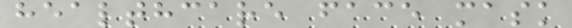healthcare face mask
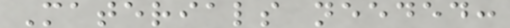Materials needed:
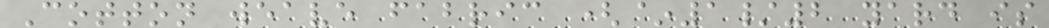Cotton weave fabric (~1/2 yard is
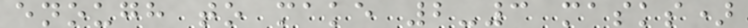enough to make 2-3 masks)
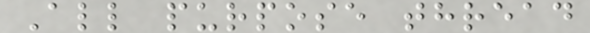All purpose thread
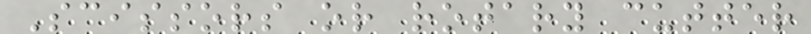Scissors or rotary cutter
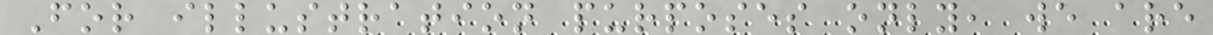For illustration purposes only, we are
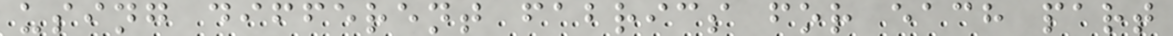using different fabrics for each part
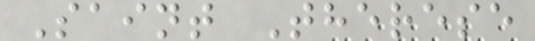Saint Therese
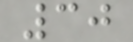30
